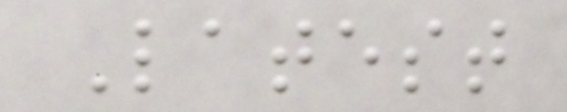Latest
